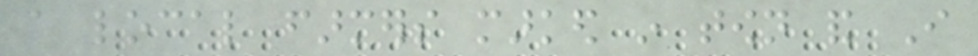a local farmers marked in town and I
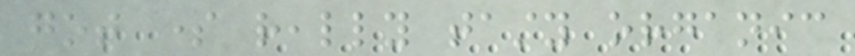got some really tasty organic
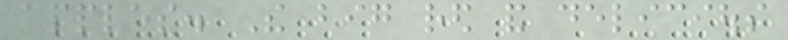apples. The big red and delicious
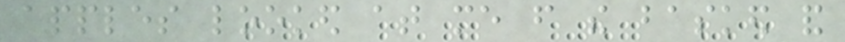apples looked at me from the basked and
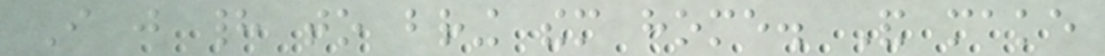I just had to bring them home. And make
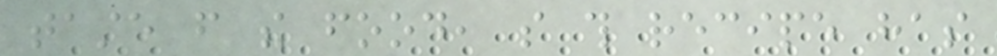taste from the food, so this recipe has
